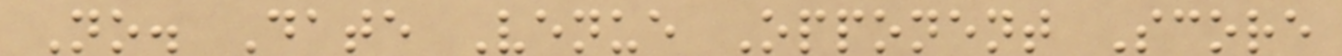No. Date Venue Opponent Score
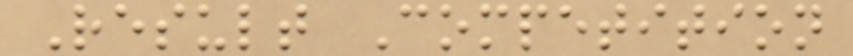Result Competition
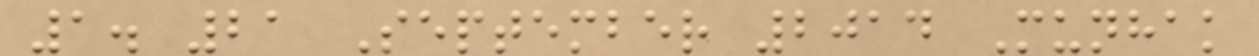1. 21 September 2014 Munhak
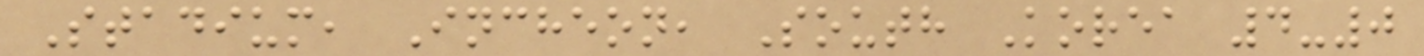Stadium, Incheon, South Korea 4-0
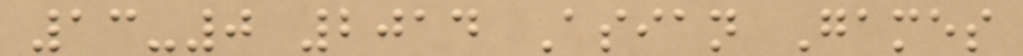13-0 2014 Asian Games
